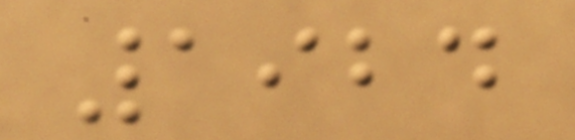1924
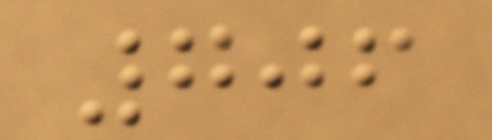706
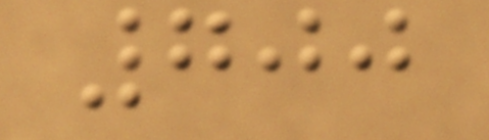700
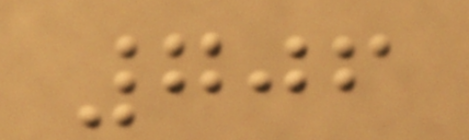706
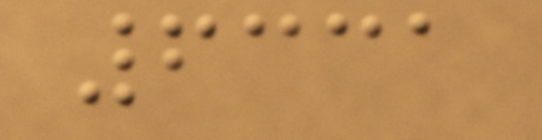6331
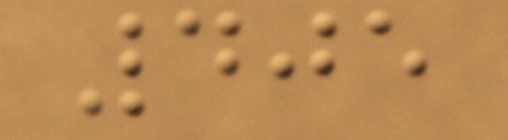405
